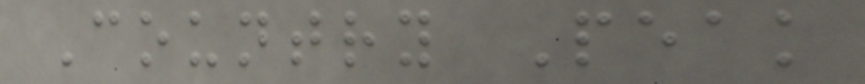Country Peak
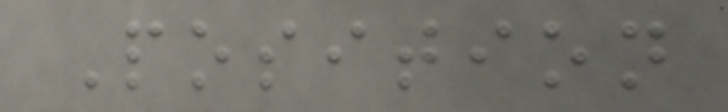Position
